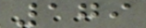179
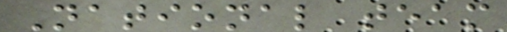National team
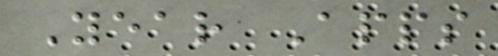Year Apps
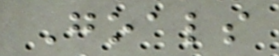Goals
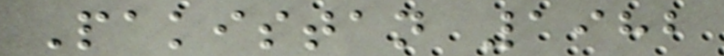Pakistan 1982
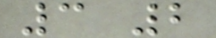3 2
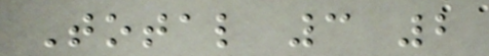Total 3 2
